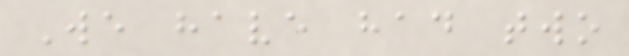We have had two
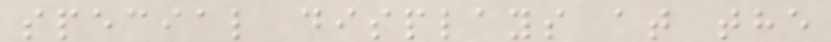special displays at the
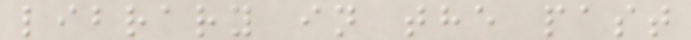library in the past
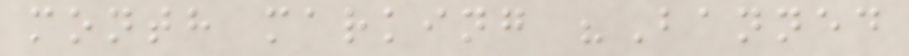month marking "Banned
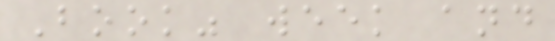Book" week and
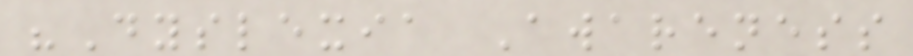"Dyslexia Awareness
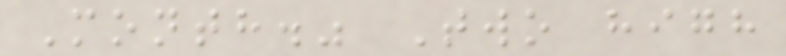Month." Two high
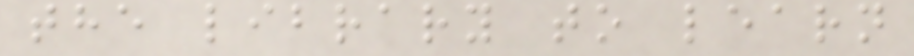the library to learn
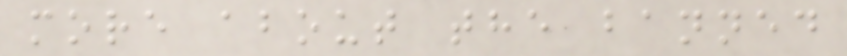more about the banned
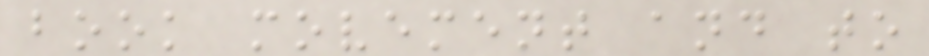book movement and to
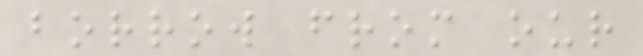borrow from our
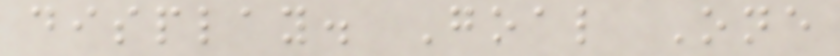display. Goal One
